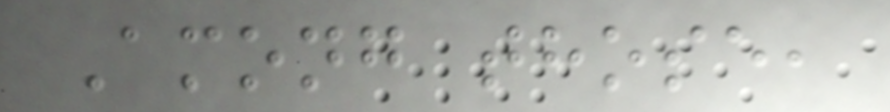Among those,
